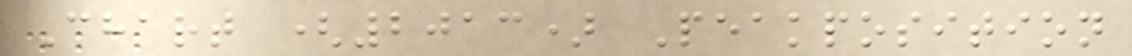Chart (2013) Peakposition
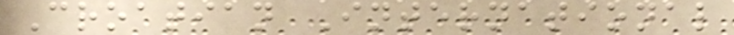Croatian International
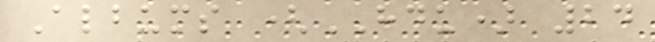Albums (HDU) 24
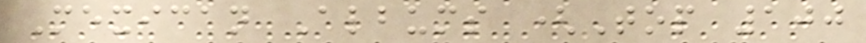Mexican Albums (Top 100
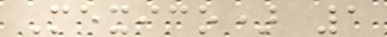Mexico) 1
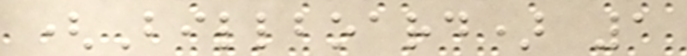(Billboard) 1
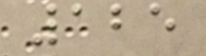125
